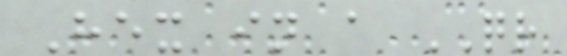Hex in a QR
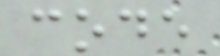code
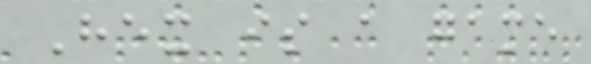Hex is a game
